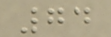74
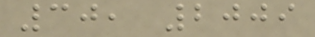30, 2009
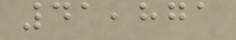41,871
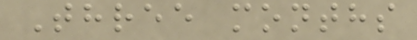Three months
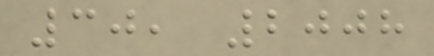30, 2008
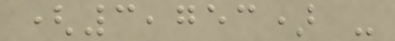(3,753) -
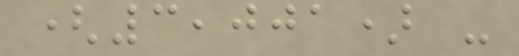(3,001) -
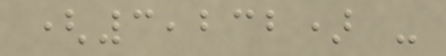(3,232) -
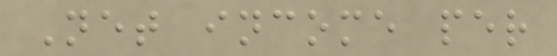Net income per
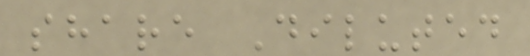share Diluted
